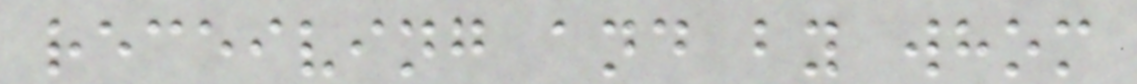receiving and by whom
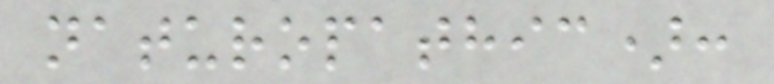naturopathic):
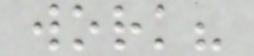work?
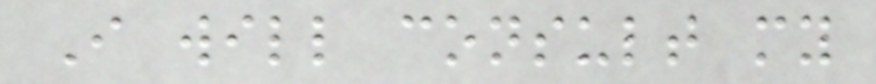I will consult my
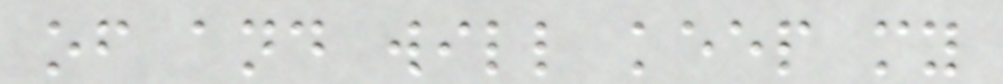of and will keep my
